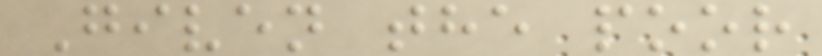Given the poor
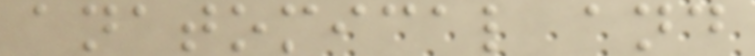anatomical and
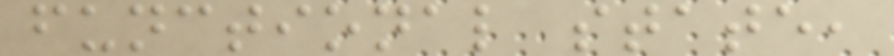functional state,
